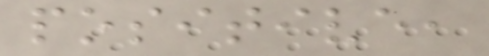positive,
